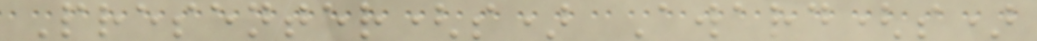Presenter(s) Award(s)
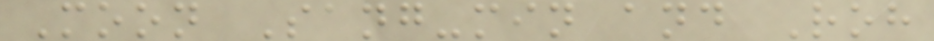Moon Sang-min and Roh
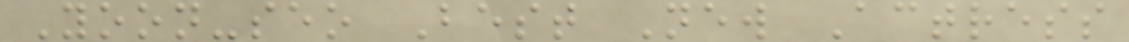Yoon-seo Best New Actress
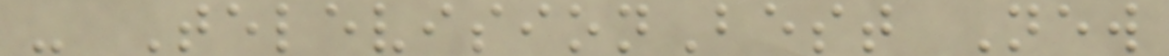- TelevisionBest New
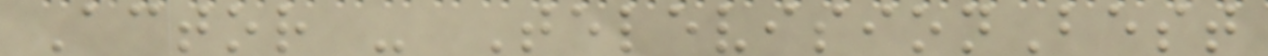Actor - TelevisionBest
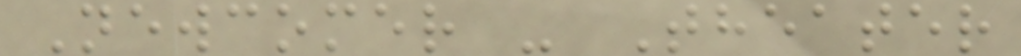Newcomer - Theater
